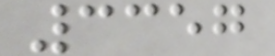3357
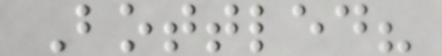Bottled?
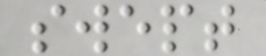swept
